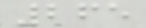265
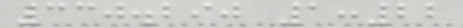330.290 1:22
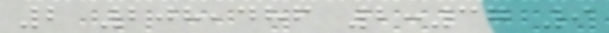2 208,486 2:37 9
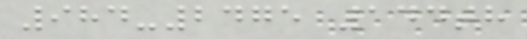984-2475 144th
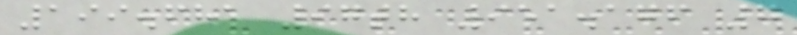199.681 97th 951.176 7
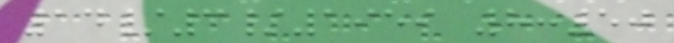14/3/1959 8:50
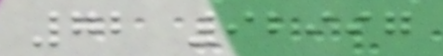72 92997
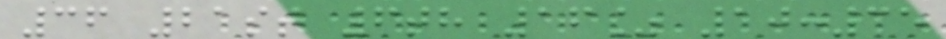36 21st 6th 16% 10:35
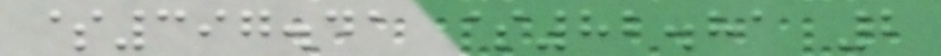$397.41 $82.81 2
